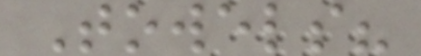Towels?
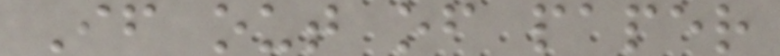If out of paper
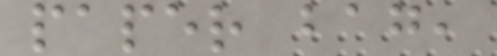paper bag,
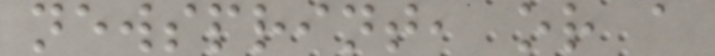newsprint, or a
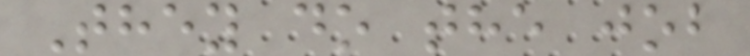They do the job
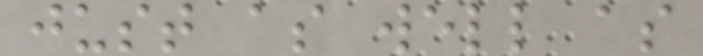just as well as
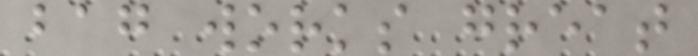bag works great
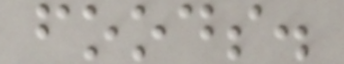foods.
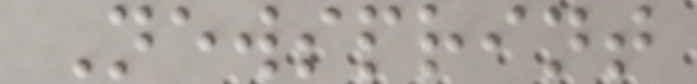Newsprint
